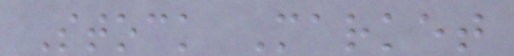Stock Market
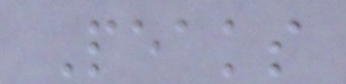Peaks
